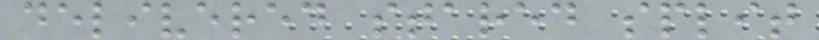delivered stared split
